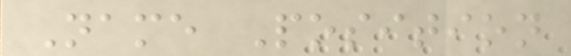Name Position
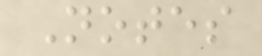Notes
